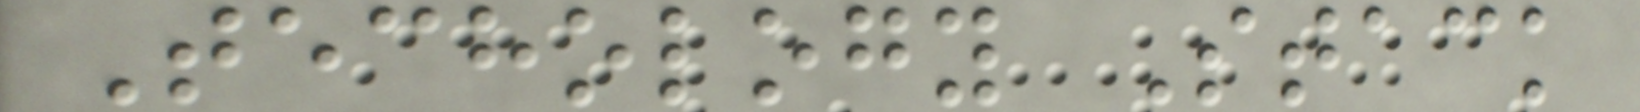Techology Stack
